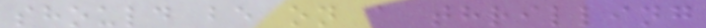should be on a thrilling
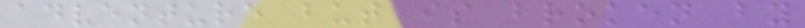adventure but is broken by
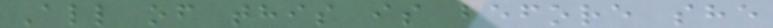All of this is before she
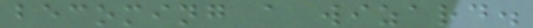becoming a wizard.
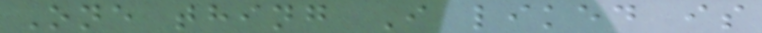One thing I liked is
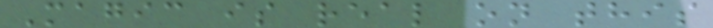Magic is real on this
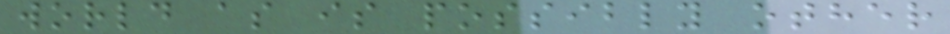world as is possibly other
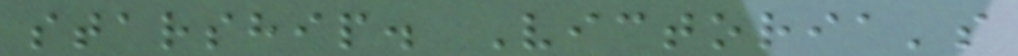starship. Victoria's
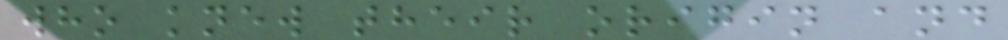who knew their origin and
